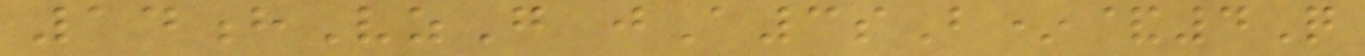14hVzG jA3sB*&4Q
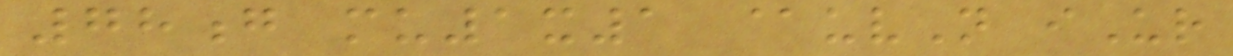78g mu1x1 @uvN iUr
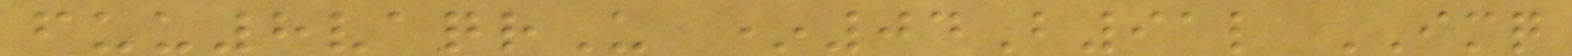fuu8vaqrU *04B91l IMQ
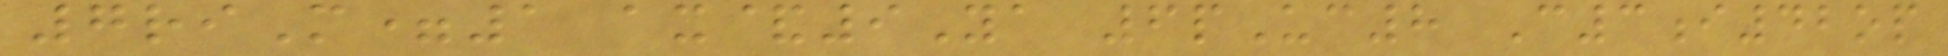7riM=1 ax&9Ya 6pUc8 C3i42op
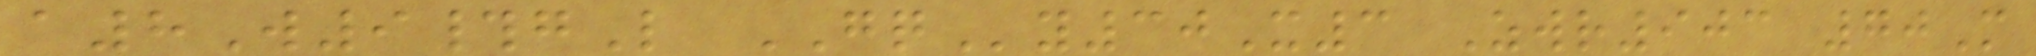a8W9#gL GQy30X3 Zwr903 70M
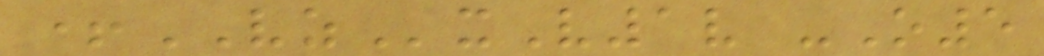+VZxV1v -O5
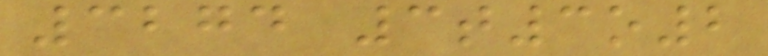3274 3t3o2
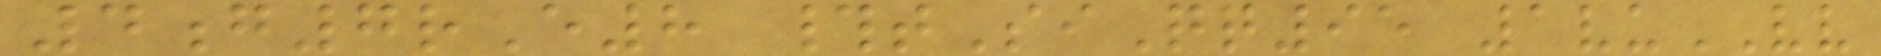4g7rE8 #tSiQq95 1vuVV
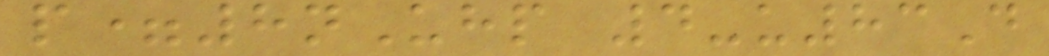p=8nUhp 4-u83D
